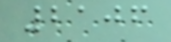2106
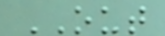OUT
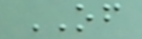OF
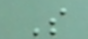S
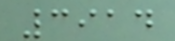3914
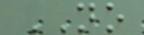NO
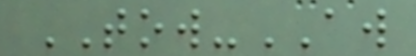TOW-AW
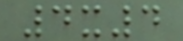4x4
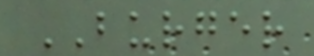BURGER
